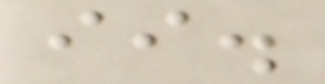ii.
